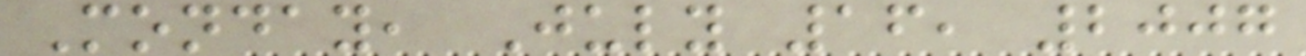Monday, July 16, 2007
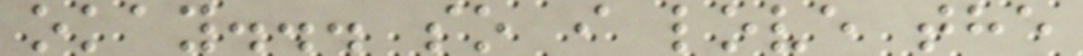okay... so i love the
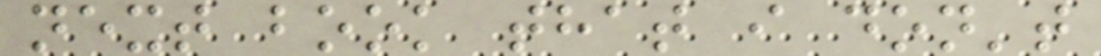next book that i don't
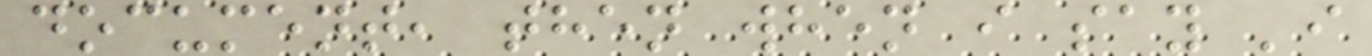document, then when i say 'i
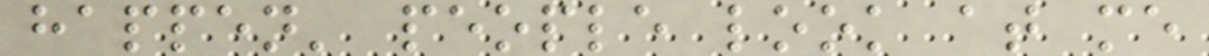happen' people look at me
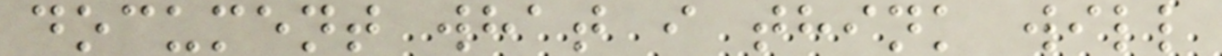document what i think will
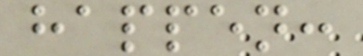happen:
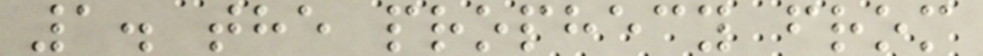1. the prophecy from
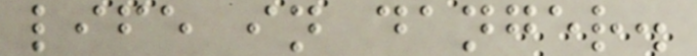life in danger.
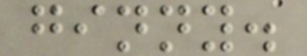ginny.
